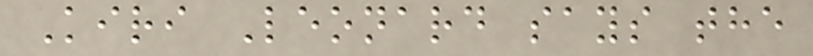Kiri Leonard says the
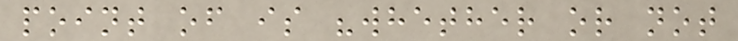point of is "whether or not
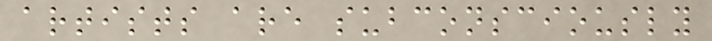artists are subconsciously
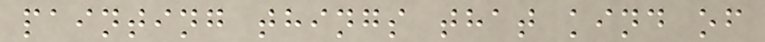painting things that kind of
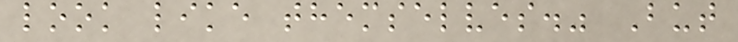look like themselves." But
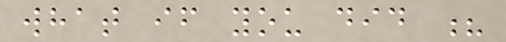what if you did ?
